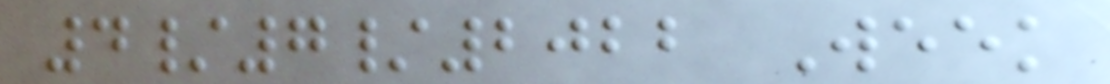4/7/2022 Week
